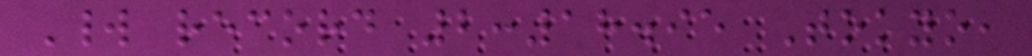World record 2:18.95 Tokyo,
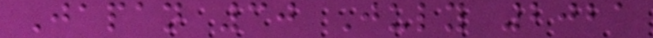Japan 30 July 2021
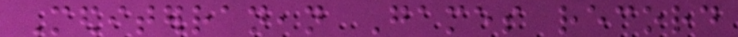Mediterranean Games record
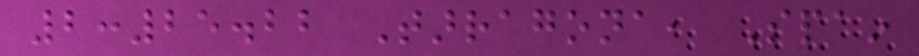2:25.22 Tarragona, Spain
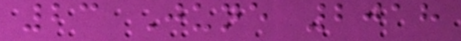23 June 2018
